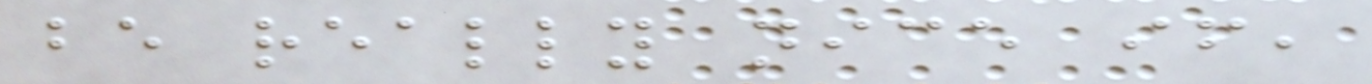be really nice if,
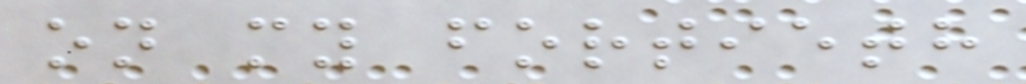on my fortieth
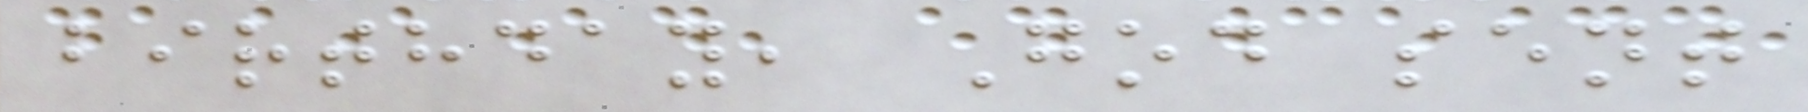birthday, God sent
